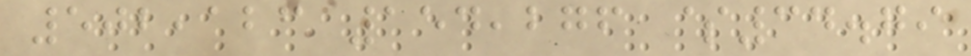502,123 154,276 $34.79
